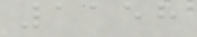1158
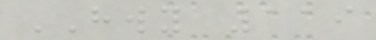HWY 119
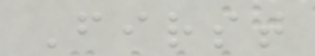First
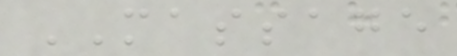MASSAGE
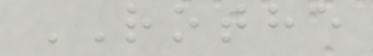ROTHE
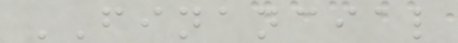FINANCIAL
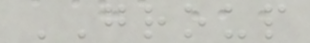GROUP
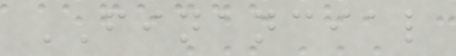FINANCIAL
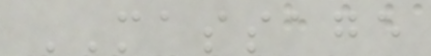MASSAGE
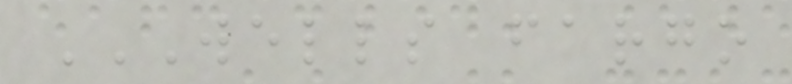WELLS FARGO
